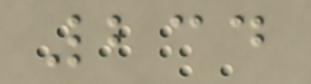234
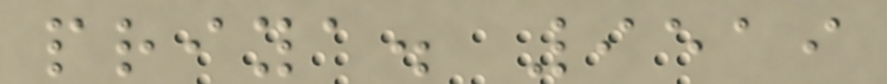priya. 9519
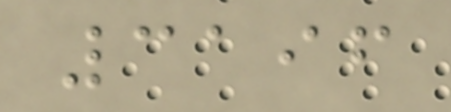3196
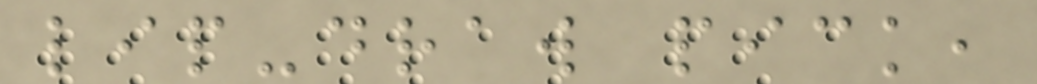lip-draw pick,
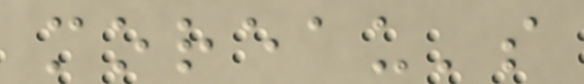moreau's
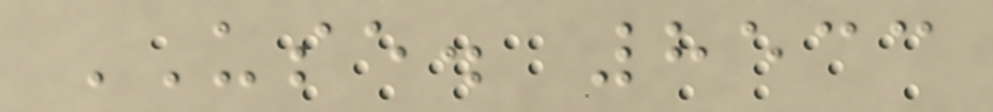USE. 8533
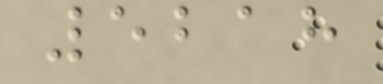5218
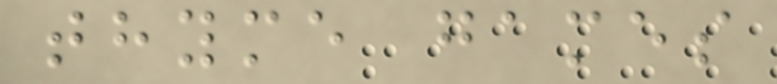thyme games
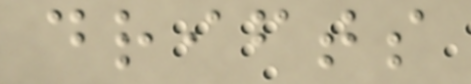drifts
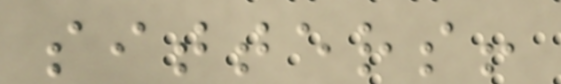sitters!
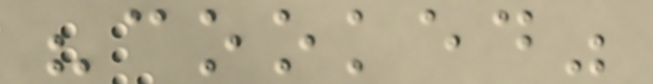"cooked"
